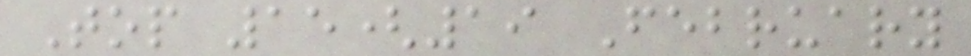Top 15(19 February
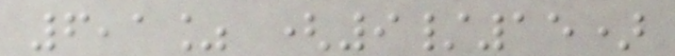6,1% (9/15)
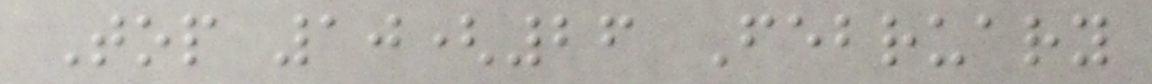Top 10(26 February
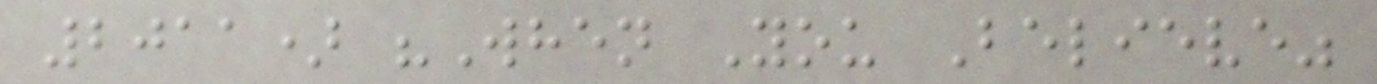2011) "When You Believe"
